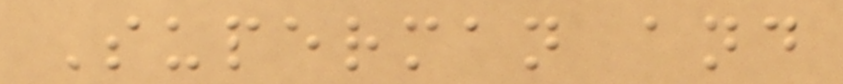Superman and
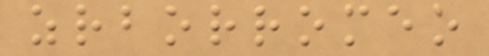zrborromeo
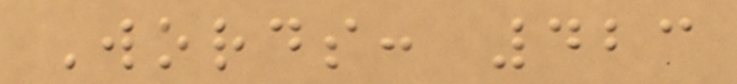Words: 423
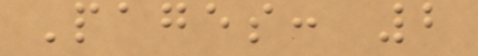Pages: 2
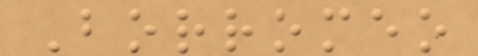Borromeo
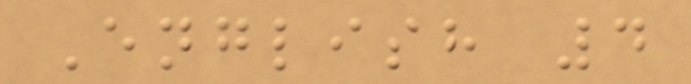English 4
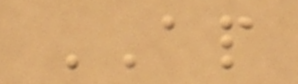AP
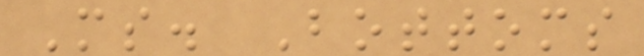Ms. Bottoms
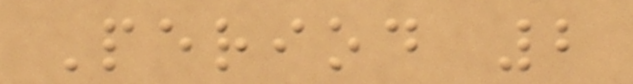Period 2
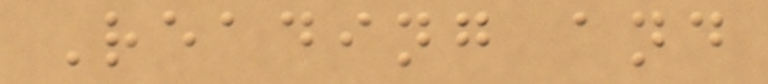Reading and
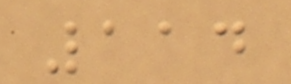114
